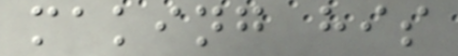making his
